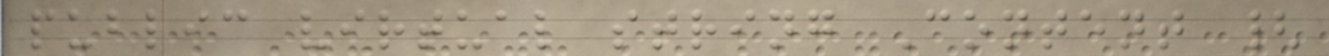public virtual string Content {
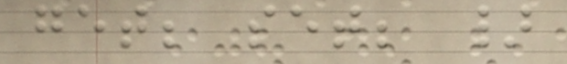get; set; }
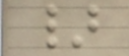}
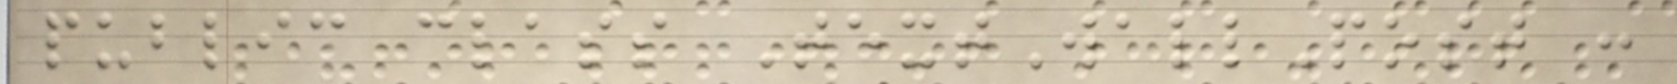public class TextWallPost :
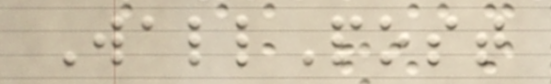WallPost
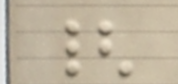{
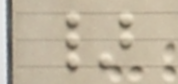}
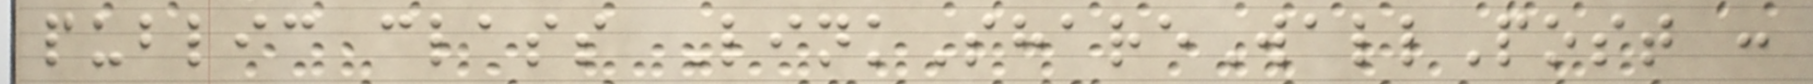public class LinkShareWallPost :
